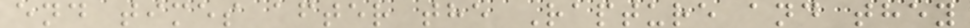end times after the Rapture and they
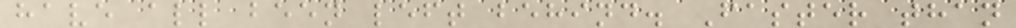have all been left behind. Faster than
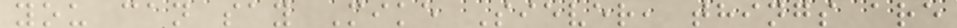you can say Mike Siever, things are
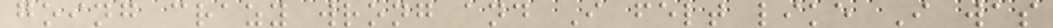going crazy wrong and I felt like I was
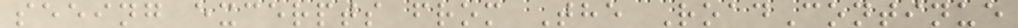seeing excerpts from The RoadContinue
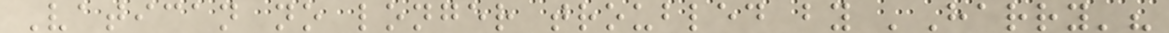Vatican no longer troubled by 'Harry'?
